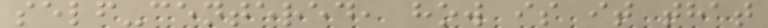self-centered, how is it that
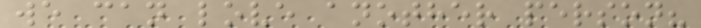we can love another person?
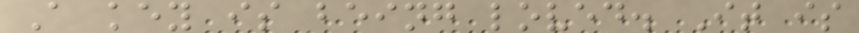A key is being loved. It is
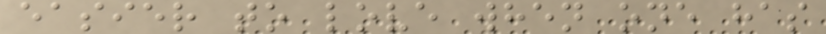easier to love when one has
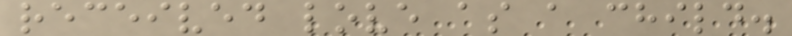received love as a child.
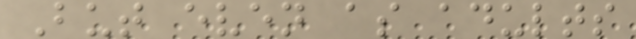But even as adults
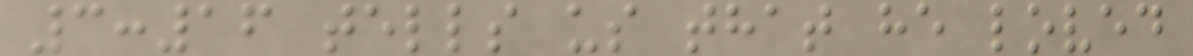3:16 tells us that he loved
